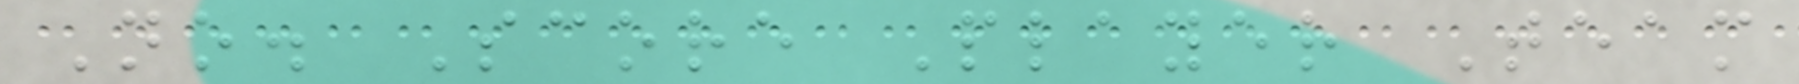No. Score Player Team
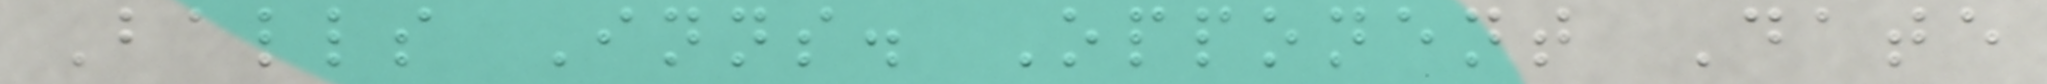Balls Inns. Opponent Date
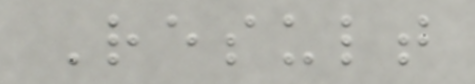Result
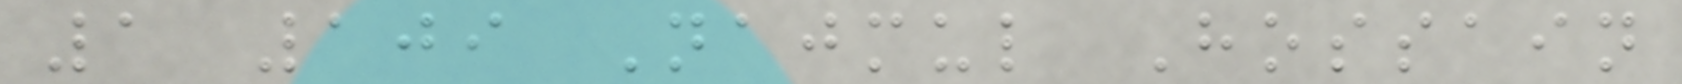1 109 Najmul Hossain
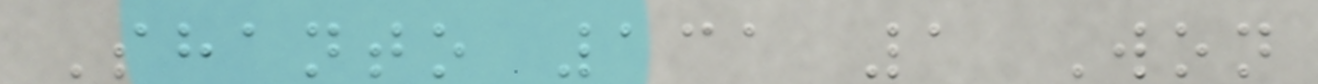Shanto 131 1 Won
